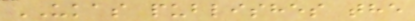UKAS publishes the
